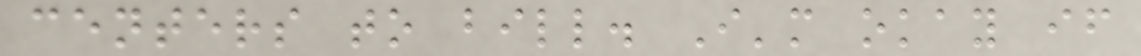centers to bill. I'm okay if
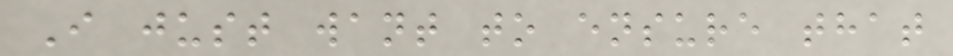I just want to ensure that
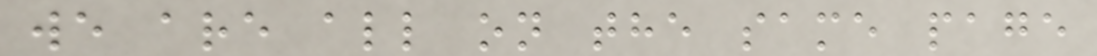we are all on the same page
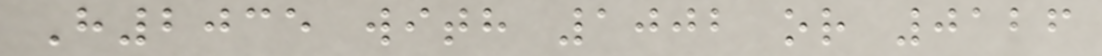H2035 with 1002 or 0126
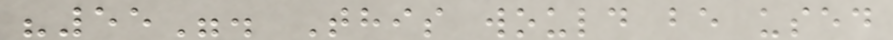"55". This would be used
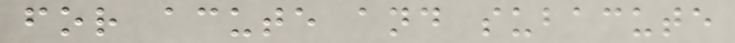for acute and subacute
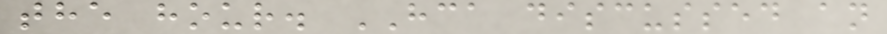the hour. HCA discussed an
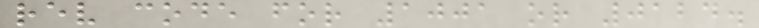rev code for 1001 or 0124.
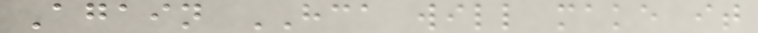Again HCA will make it
